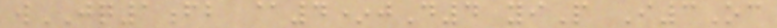wJQ1fb @4*jD4 yiP I3Oc
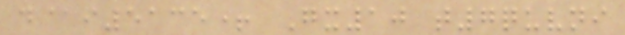d@i5135+ Gx10 t7quvni
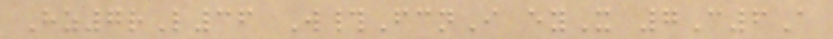Hz7rL36 W#FcnI eyX 7C6A
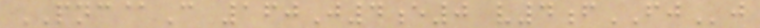PNC@C 160J4e0 v4fFJj
